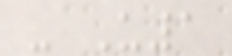- U1
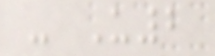- U2
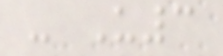- U3
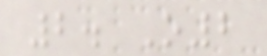2. O2
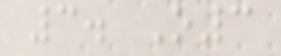3. O3
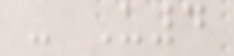- U4
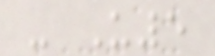- U5
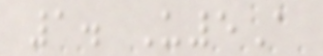1. U5A
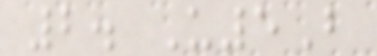2. U5B
